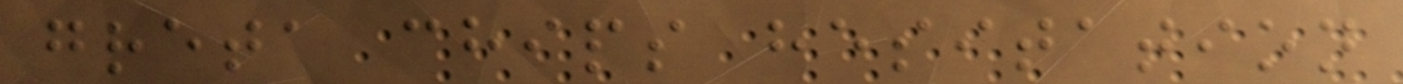greta chips hesitation
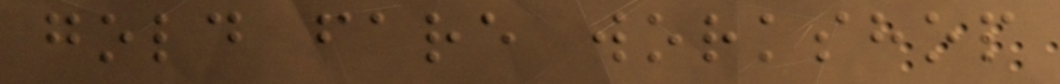gold fare workshop
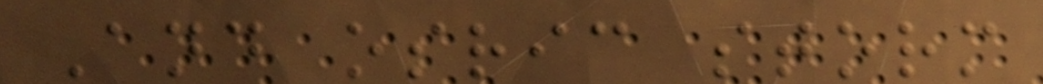And osric storm
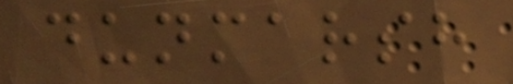dunmarsh
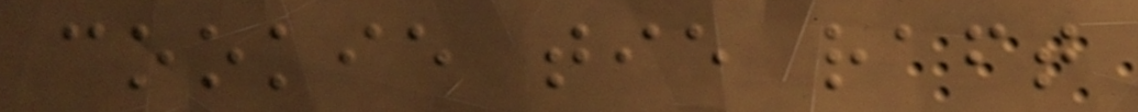cookie tie raft
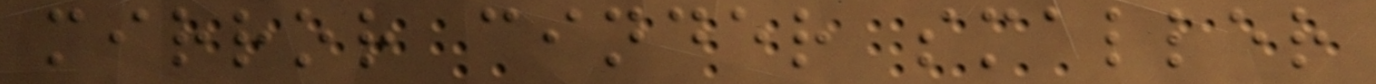mirror cinder smaller
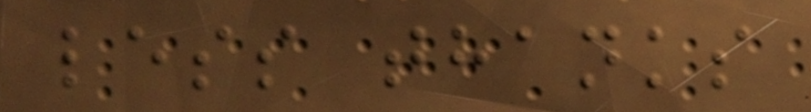less thanks
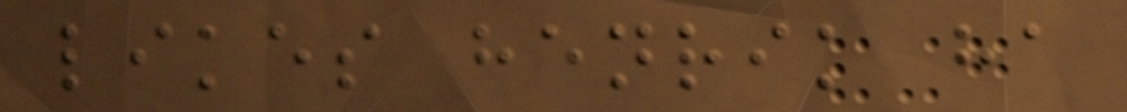likes henrik ha
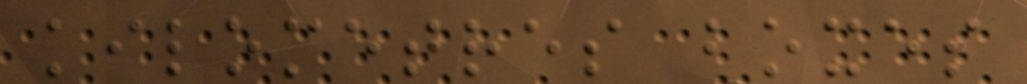kilometres boxes
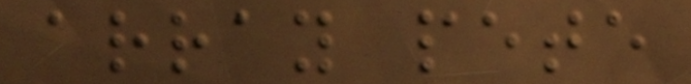array pete
